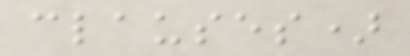clauses)
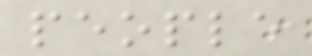people
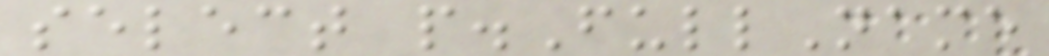select p.FullName
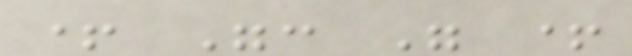+ ": " +
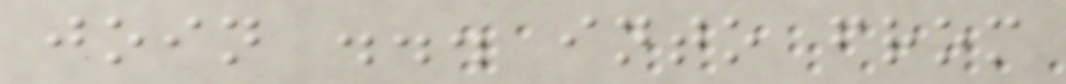join ... into from
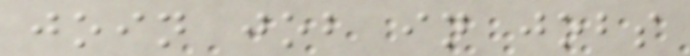join job in jobs
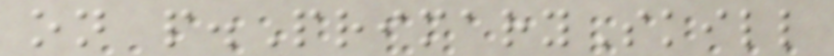on p.PrimarySkill
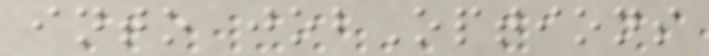into jobOptions
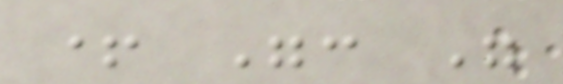+ ": "
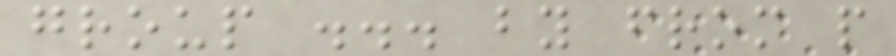group ... by from p
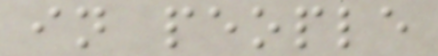in people
